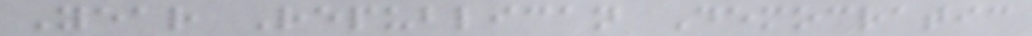Year Republican Democratic
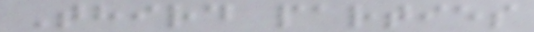Third parties
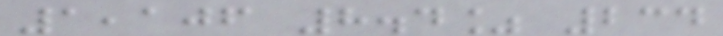1,106 8.4% 234
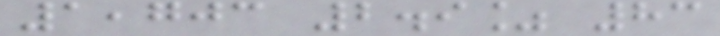1,703 2.9% 83
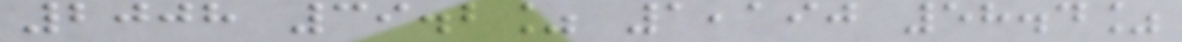2008 39.2% 1,190 58.4%
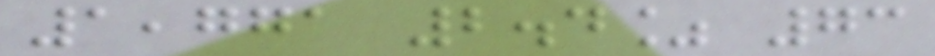1,771 2.4% 73
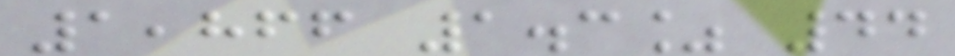1,866 1.3% 44
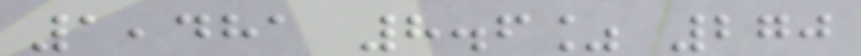1,481 8.6% 270
